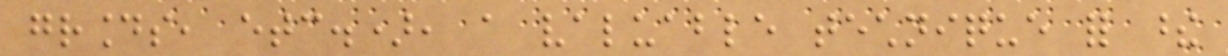grounds, etc.), a valuable technique for these
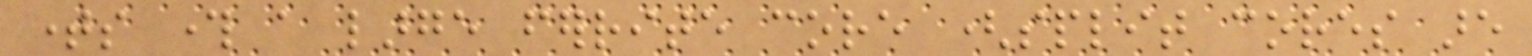times through a large ferrite core (split cores are
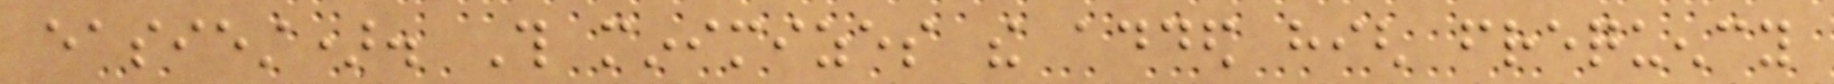easiest). This minimizes the added high frequency
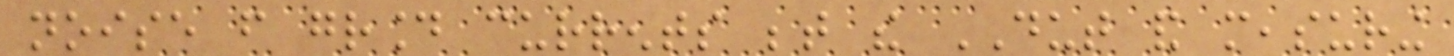noise from ground currents between the DUT and measuring
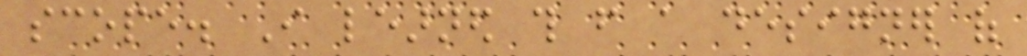scope. I learned this from a designer of
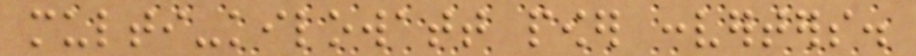multi-kilowatt power converters.
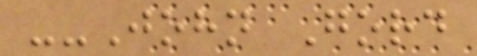--John Gord
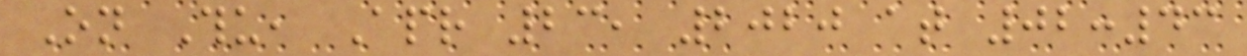On Thu, Apr 23, 2020 at 02:43
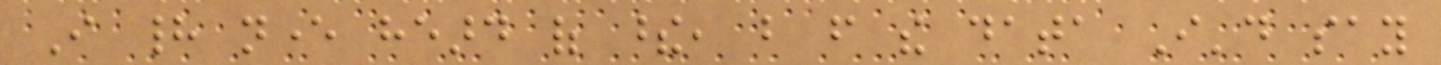I had never heard of these, but from the data I'd say
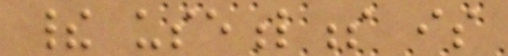their usefulness is
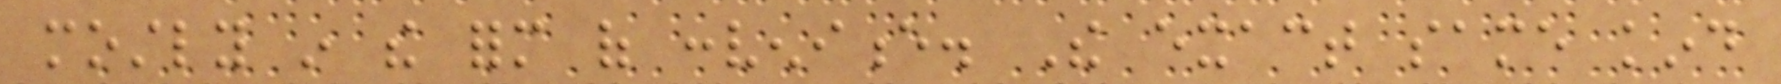mostly in the form of convenience. The exact same kind
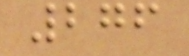276
